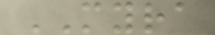MYRA
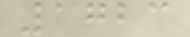1723
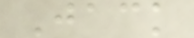Jack
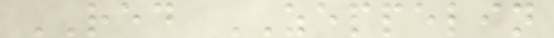RED ZEPPELIN
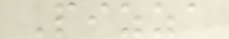Pizza
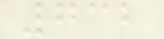732
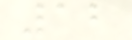12
